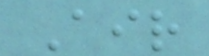Air
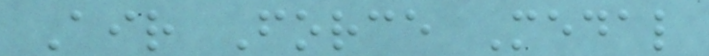Air Force Medal
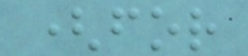(for
